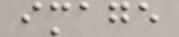image
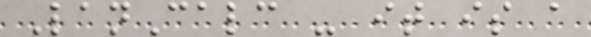LanCalc - it is a
